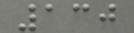130
